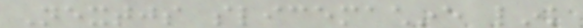Nextjs slicemachine link
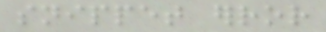snippet error
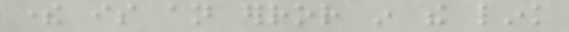there is an error in the link
